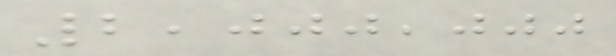2,000,000
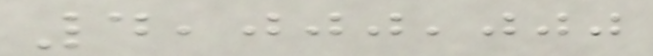4,000,000
